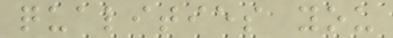qualities you
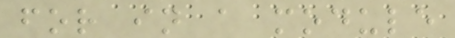for in a module
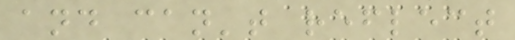and can't reflect
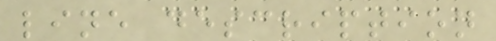line description
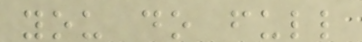you do full
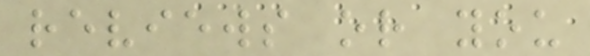reviews or you
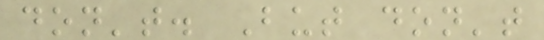don't. But don't
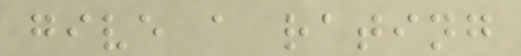give a rating
